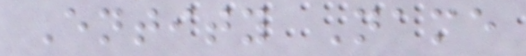Entity Name
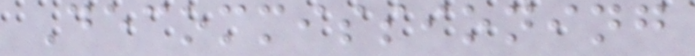Decommissioning
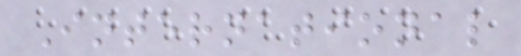International
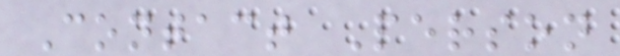Contact Person
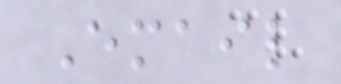Email
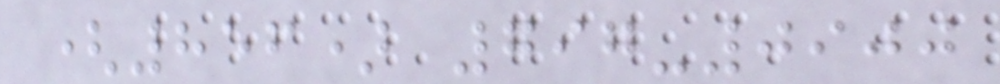(856) 797-0900
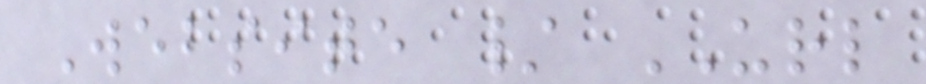Website / URL
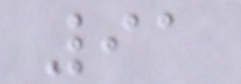91
